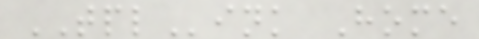TPLink Home
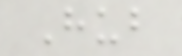Hub
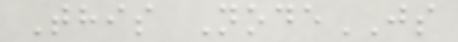This NodeJS
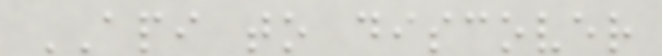API to discover
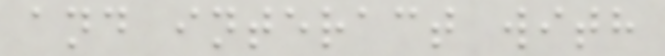and interact with
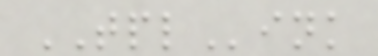TPLink
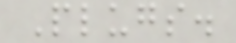Plugs.
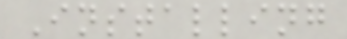Installing
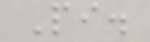Pi.
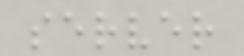server
